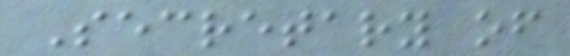Secretary of
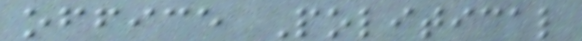office Political
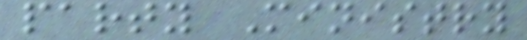party Ministry
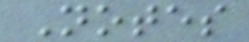Notes
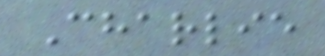Charlie
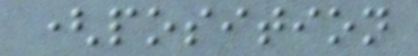(position
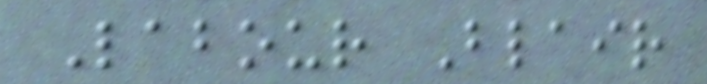Labour Blair
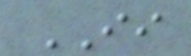II
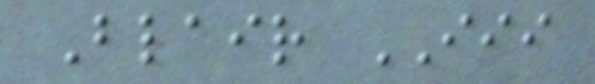Blair III
